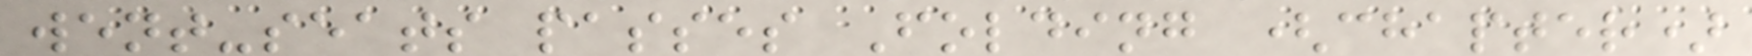went-seats passes Folding (chapter)
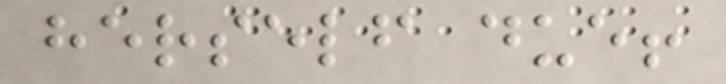herself due!
